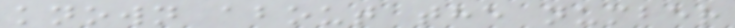known about the number
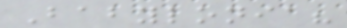Babylonia?
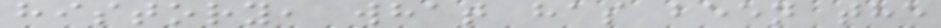history, what has been the
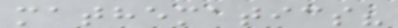mathematics?
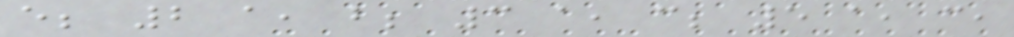e; 2 a, b; 3 a, c; 5 a, c,
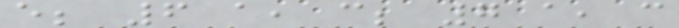e; 6 a, c; 7 a, c
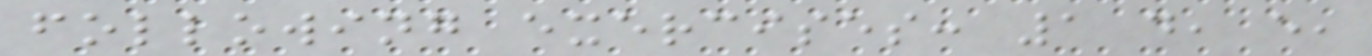following exercises: 1 d, e,
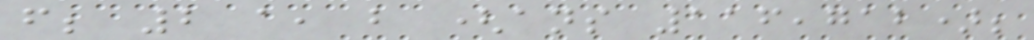f; 2 a, b (ans 116,712);
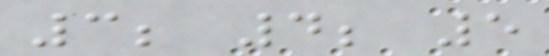3; 4; 5
